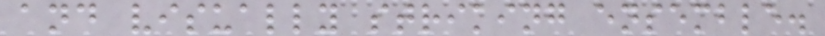and visually striking ensemble.
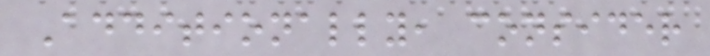Additionally, consider
